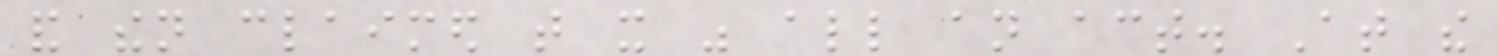and then claimed that it was all an act. At the
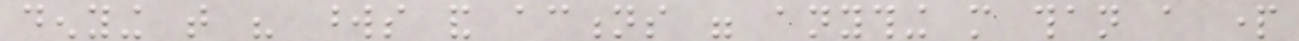denying that his words and actions were anything more than a part
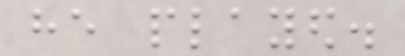he played.
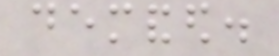demanded.
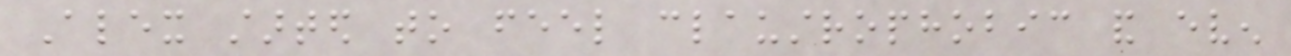Alex started to feel claustrophobic and even
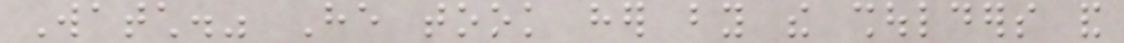Watch." He took her by the shoulders and
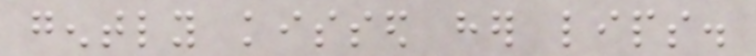gently kissed her lips.
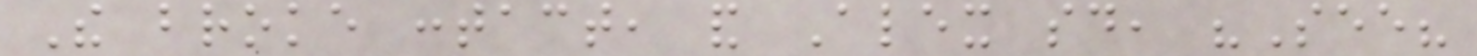The broke contact, and Alex said, "See?
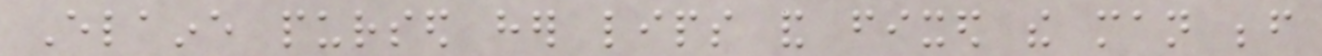Elaine pursed her lips and fixed the man before
